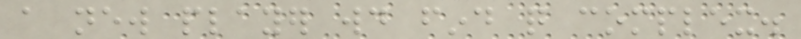a new player would find quite complex.
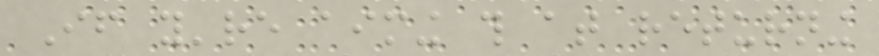If you're aiming this at returning
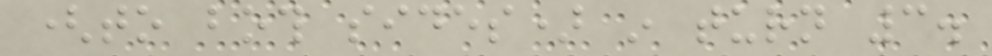(to both sides) in turn 3.
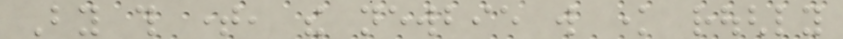By this time, the newbie will know roughly
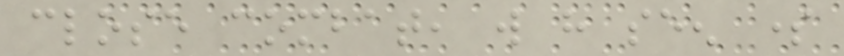close combat, will have seen some
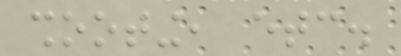shooting, etc.
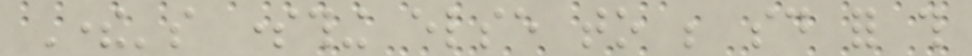There's something else to be said for this
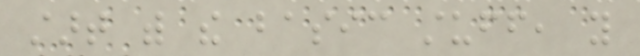start with the basic stuff, you
